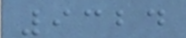9324
